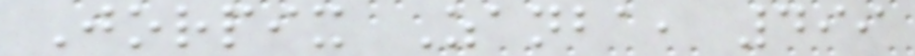Jorpix Zanba, 499
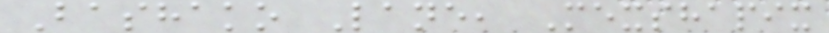Bashako Lane, Mexshapix
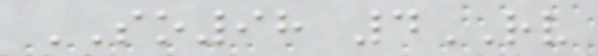SO98 4RV
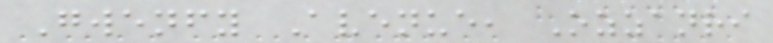Gwenfy Avenue, Ozzanri
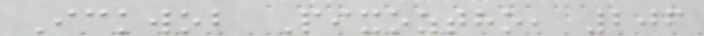Ickwob Pixoztho, 206
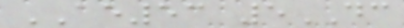AE53 5DC
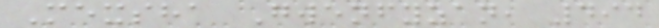Mexsha Gwenfyzan, 494
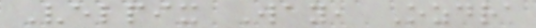Velpix Way, Ozdra
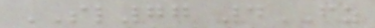SL77 4FZ
